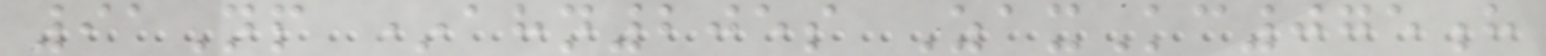91Np *ahn205s ZaxKc075h
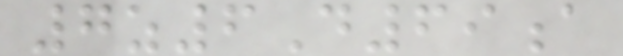7z6D69a
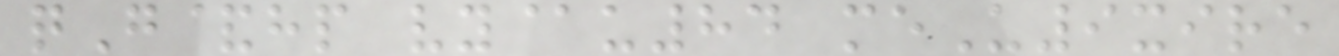qG&hp vy@u84 meU9xire
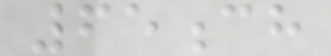65ch
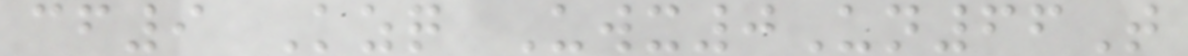cf9 Kzq Uwx0Un66T
